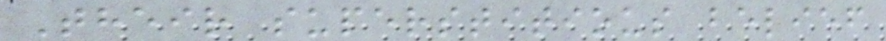Their superstitious belief
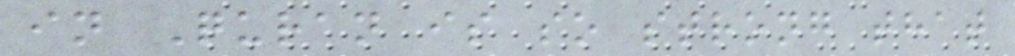in Quran is so strong that
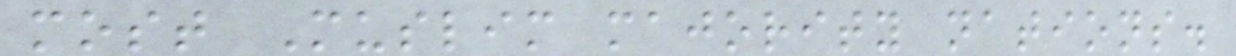most Muslim majority nations.
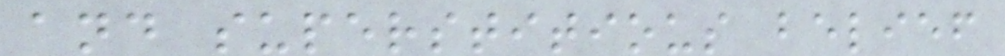and superstitious belief
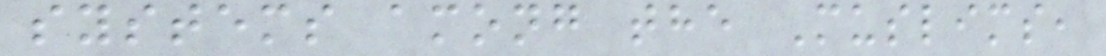systems among the Muslims,
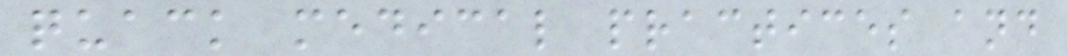quack medical practices and
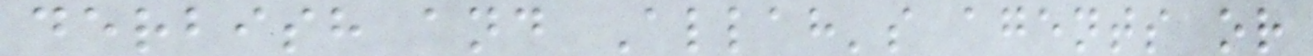derbish and Allah's agents or
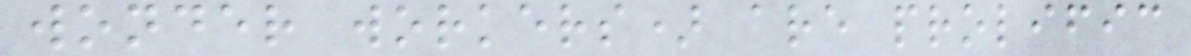wonder workers) are prolific
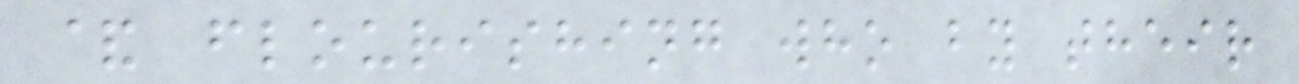& flourishing who by their
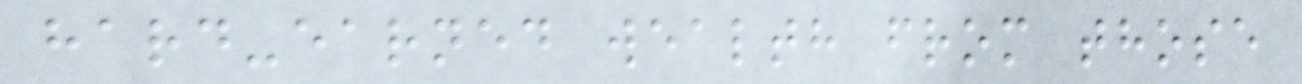hard-earned wealth from those
